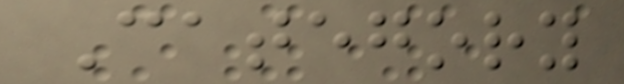Category
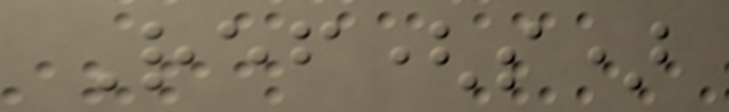Ref(s)
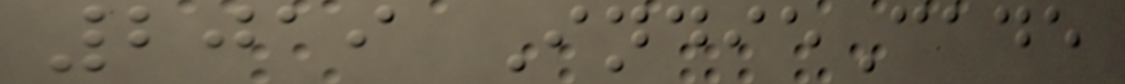2019 IndieCade
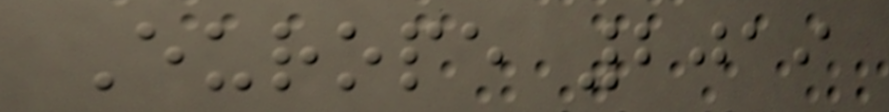Europe 2019
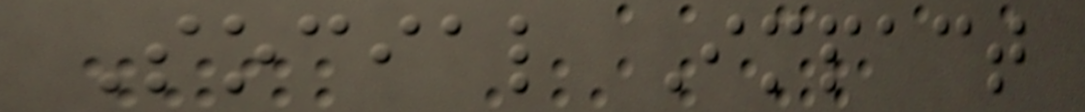Social Impact
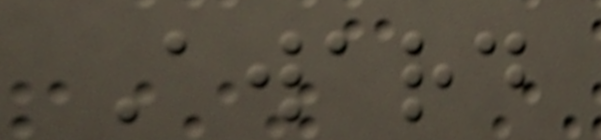Award
